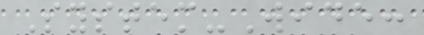System-Wide:
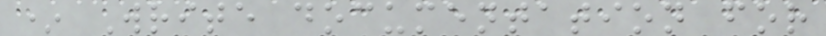* Write documentation for
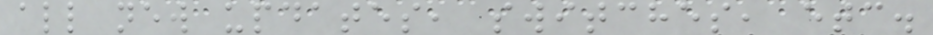all new updates, switches, etc.
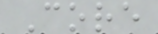Core
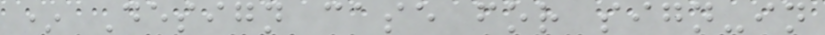* Design case for sign-in
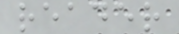reader
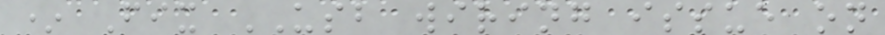* Fix USB wiring issue on
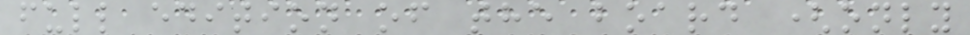full edition of the board (only
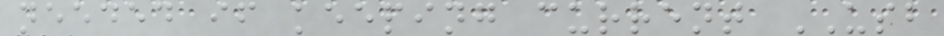needed if keeping current USB
